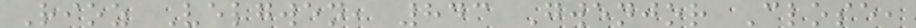Rioz Velgwen, 843 Gwenjor Close,
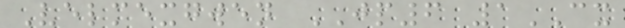Velmexgwen JP6 1CX
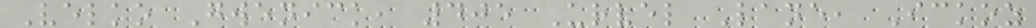Velko Gwenick, 405 Urvel Lane, Ickoz
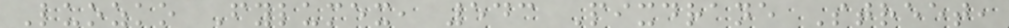Luozko Fylumex, 543 Pixdrane Street,
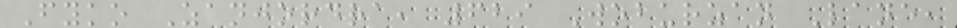Fyko Zanjordra, 629 Woburzan Lane,
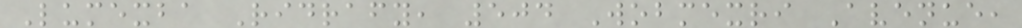Lumexba Ridrafy, 504 Wobmexri Avenue,
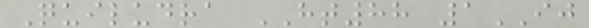Quiludra HT88 1IJ
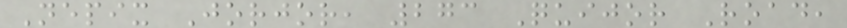Nepix Jorjor, 273 Quijor Road,
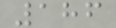186
